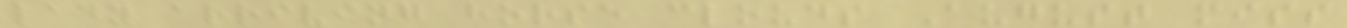lady arriving horse clouds August miss
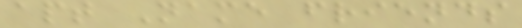apt Name friends
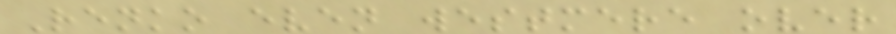Renko even westmere over
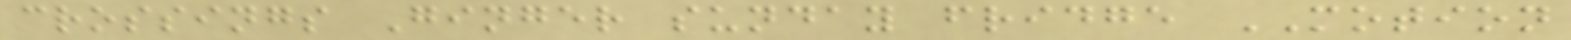crossings Ginger sunday fridge MOTION
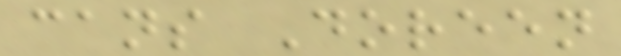cans Doreen
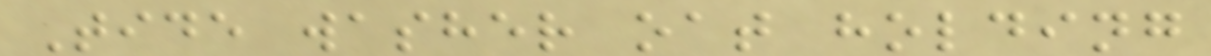Tide washer oat holding
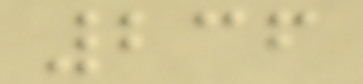236
